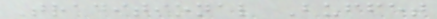Traditional Buffet
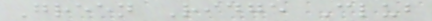Green Ridge Club
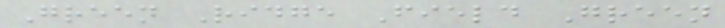Green Ridge Field Green
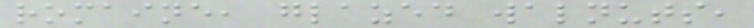romaine, glazed walnuts,
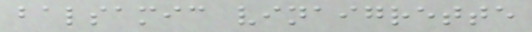balsamic vinaigrette
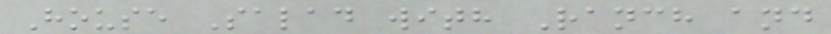House Salad with Ranch and
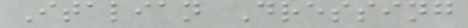Italian Dressing
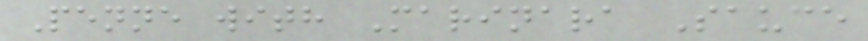Penne with Marinara Sauce
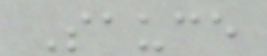Sauce
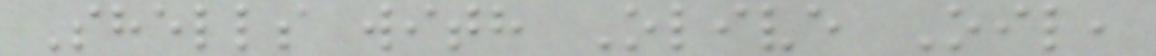Shells with Olive Oil,
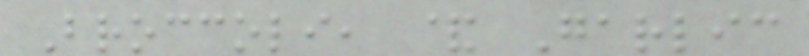Broccoli, & Garlic
